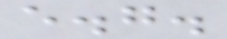e.g.
